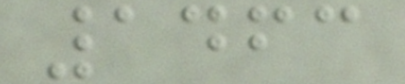1463
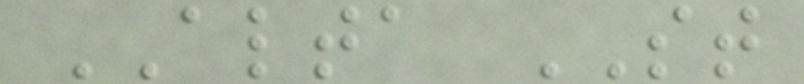ALTA ST
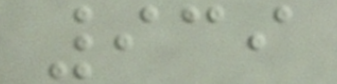939
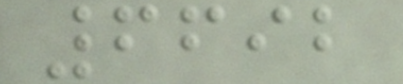6692
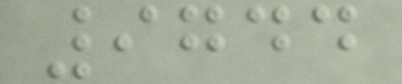9744
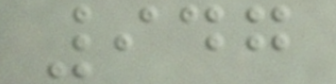947
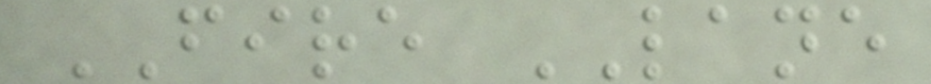FIRE LANE
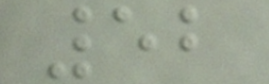52
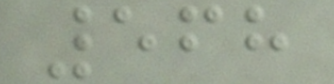568
